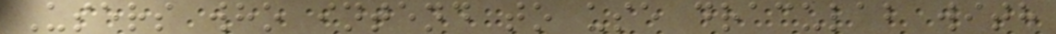Users who intend to use draculab with
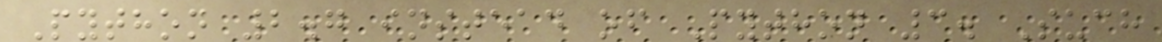Python 2.7 instead of Python 3. Such
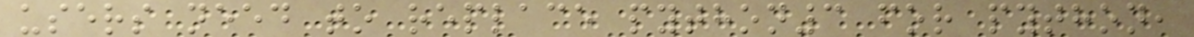users need to replace python3 for python,
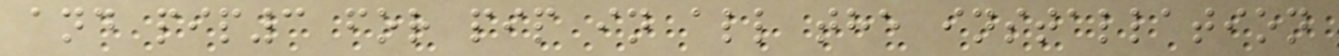and pip3 for pip in all the installation
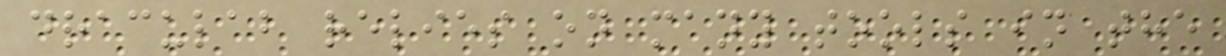draculab relies on many tools in the
